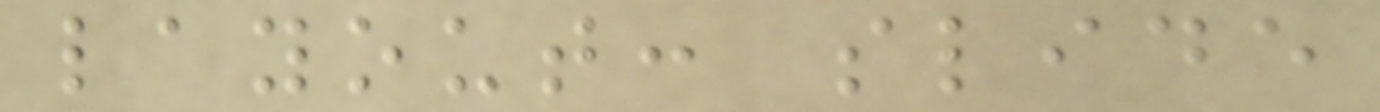layout: slide
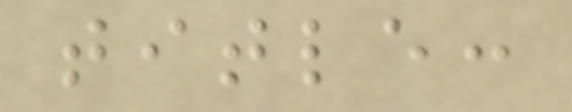title:
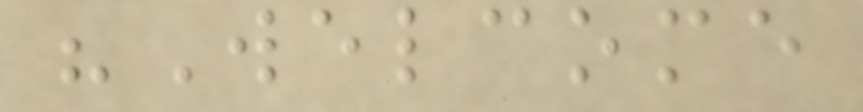"Welcome
